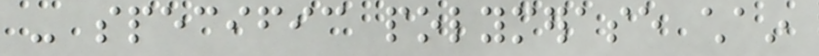- specific polymerase chain
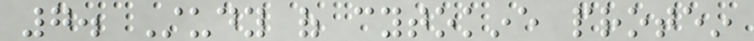7. Study of cytokine protein
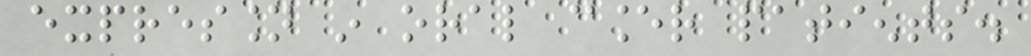expression in oral cancer patients.
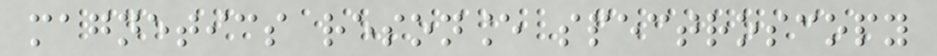magnetics resonance spectroscopy
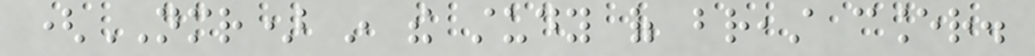(NMR) in the study of breast cancer.
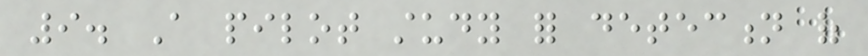9. A pilot study for detection of
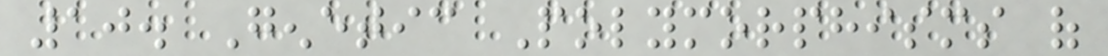10. Genetic Polymorphisms of
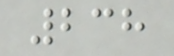238
